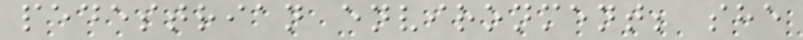pedestrian environment; she
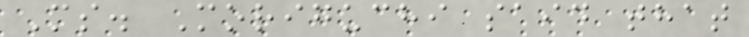Ms. Moriguchi said that
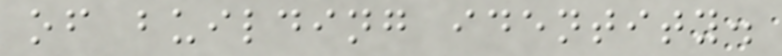of building identity.
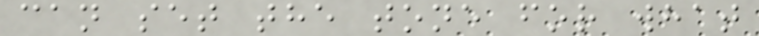can set the tone for what
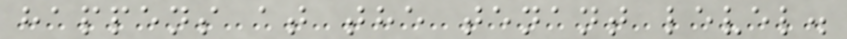happens at the tenant level.
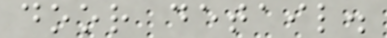door detail.
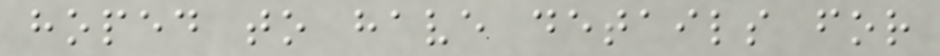hoped to have details for
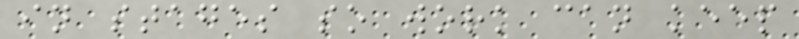in stages so work can keep
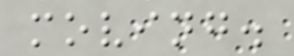moving.
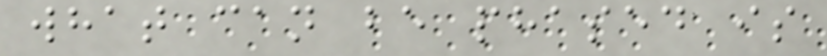what can be phased is
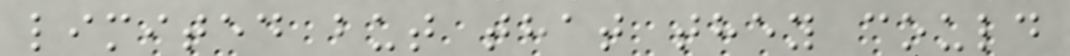limited but that they could
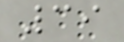39
